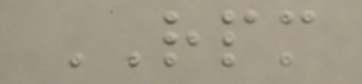RPM
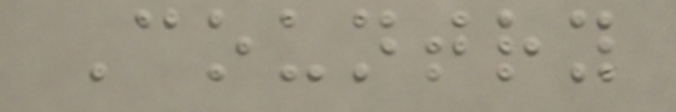Country
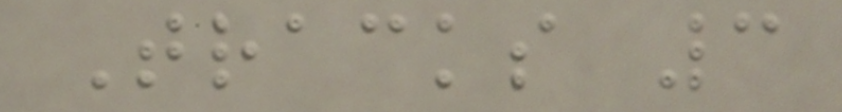Tracks 3
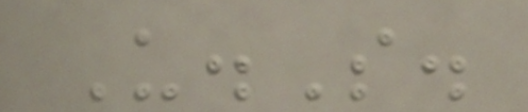U.S.
